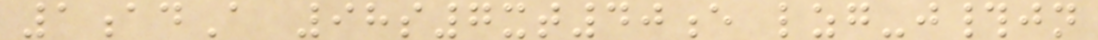1adA 98s7xt40e lzg-j#jn
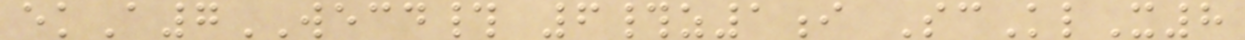ekA7WECD# 6#z1i ScKlX8
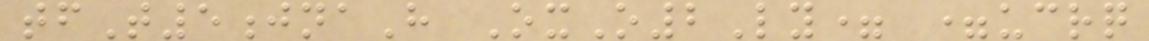tfT5jnaH OxO2Ly= =ucrq
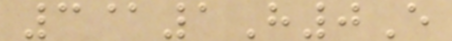3@1H0E
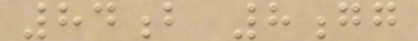84b 8gg
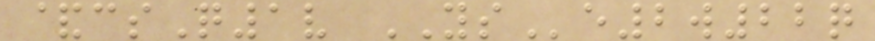&csQ1v YSe2w22q
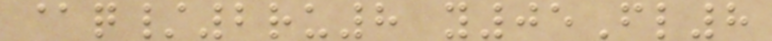@q/2ru8 y05Fl8
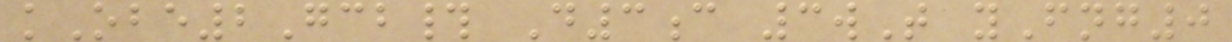kObe2Gcb# D3c 3wT yFng0
